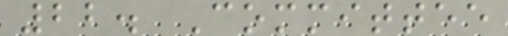22. Committee
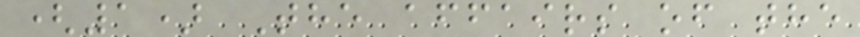(1) The affairs of the
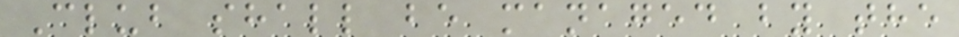Club shall be managed by the
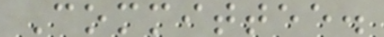Committee.
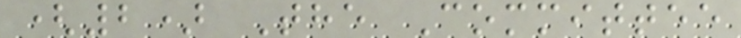(2) The Committee
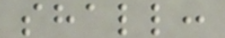shall:
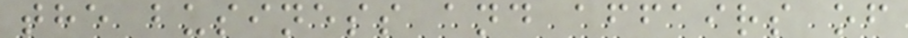the business and affairs of
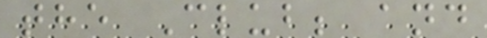the Club; and
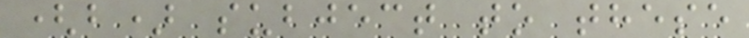(b) subject to these
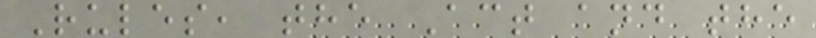Rules, the Act and the
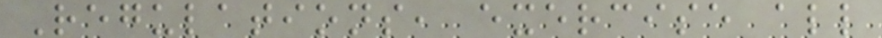Regulations, exercise all
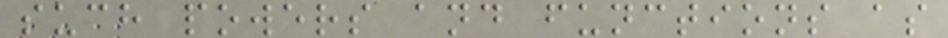such powers and functions as
